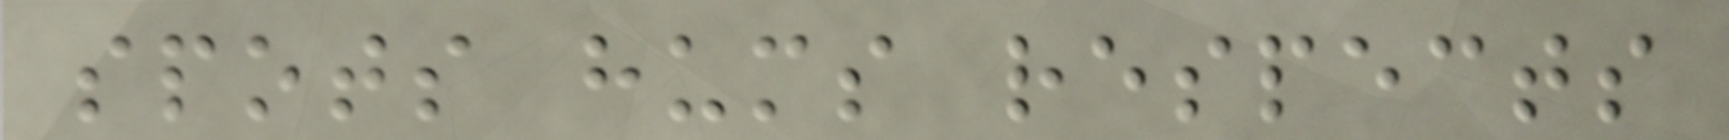spots hums respects
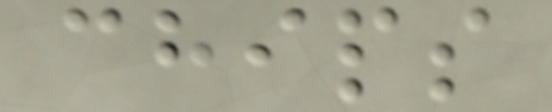chips
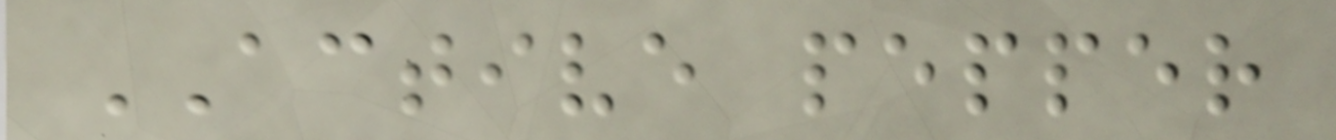ACTIVE pepper
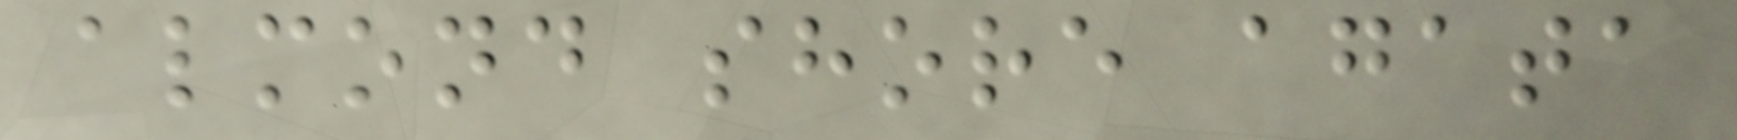almond shore agata
